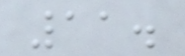11.
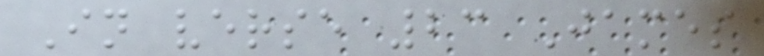In verse 23 James
